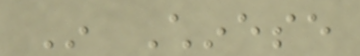In Chinese
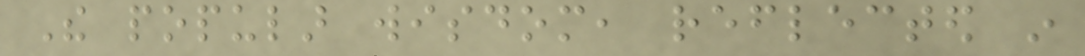The popular wisdom, reflected in
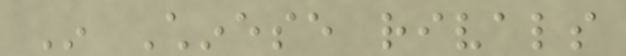In Chinese rivals
